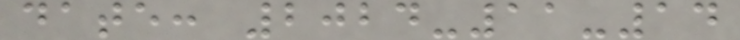date: 2024-11-14
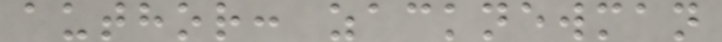author: zacknewman
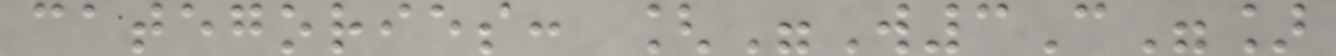categories: ["W3C"]
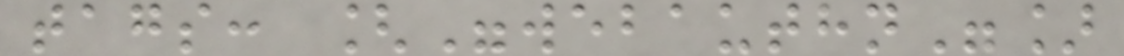tags: ["webauthn"]
